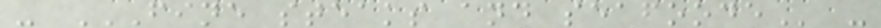- FINE STEAKS AND SEAFOODE -
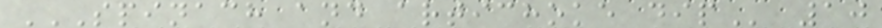SPINACH AND ARTICHOKE DIP 10
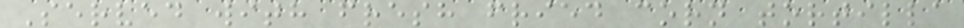Served with fresh fried corn tortilla
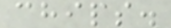chips.
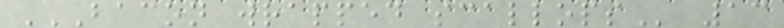BACON WRAPPED SCALLOPS 13
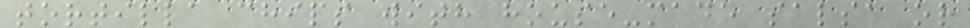tortilla chips with house-made salsa or
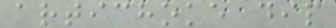artichoke dip
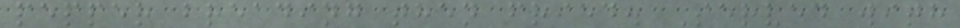pepper breading then fried. Served with
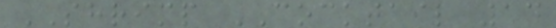SHRIMP COCKTAIL 14
